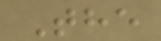The
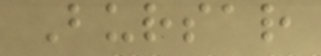Bursar
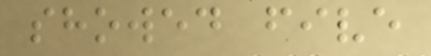showed five
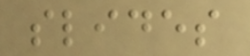slides
